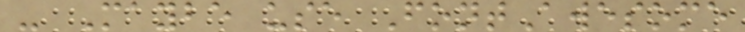- Maybe use FontAwesome
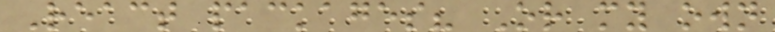React packages? Or my own
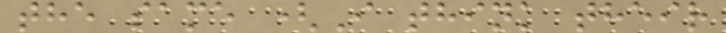the same (I think their
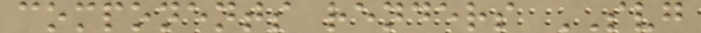components renders SVG
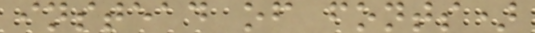instead of fonts)
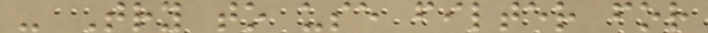- Try to use filter for
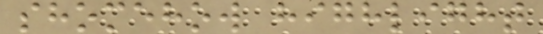shomehow highlight
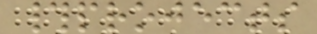#projects
